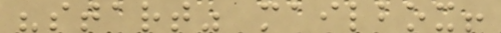"start" mailbox!
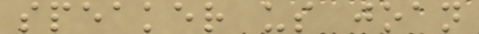speaker us joan
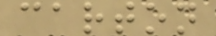carton
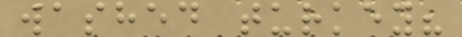washed turkey?
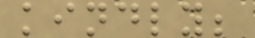kindly;
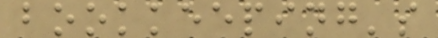bookkeeping's
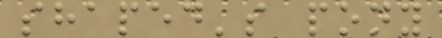shaped's pony
